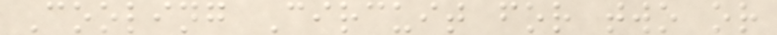Cooling Circuit for two or
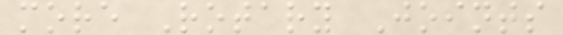more Rotary Joints
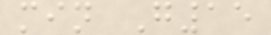min G15
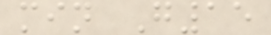min G15
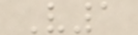V1
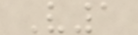V1
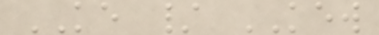KE / KEW
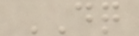DQ
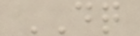DQ
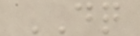DQ
